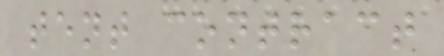tent contract
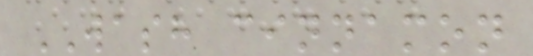WASH cinnamon
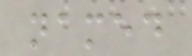named
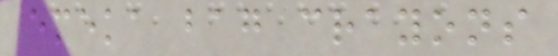emeka bag crayons
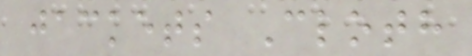jackets Cloth
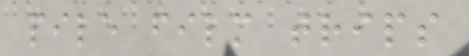pile film trips
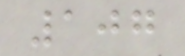107
